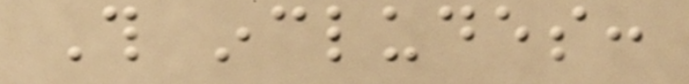This includes:
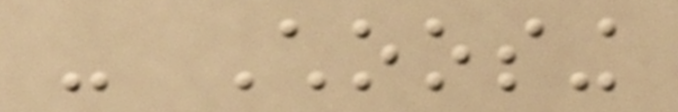- Choosing
